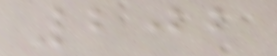202
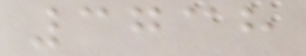3738
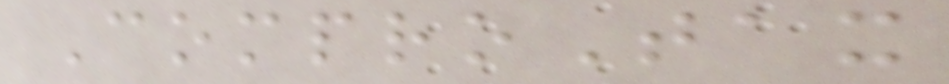ComproTax
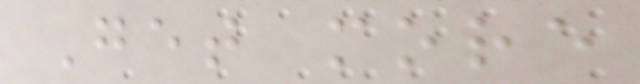Get more
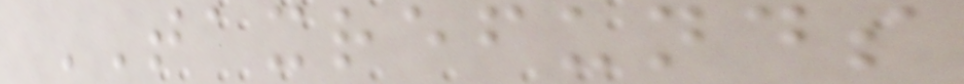TAXREFUNDS
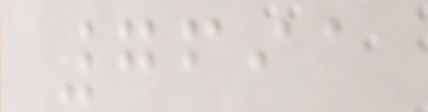7691
